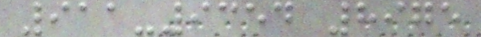911-9354 8975
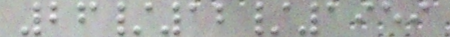26/12/1959
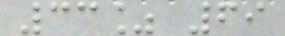33% 69
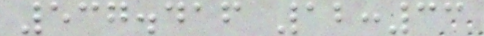537.416 12:33
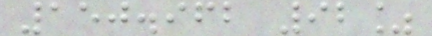150.962 92%
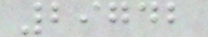29742
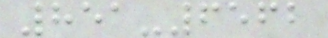851-6562
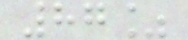87%
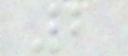2
